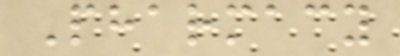Pharmacy
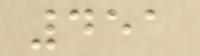451
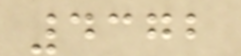4372
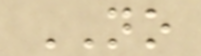NO
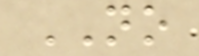NO
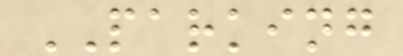PARKING
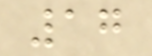17
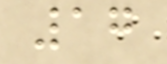17
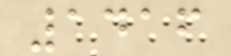1416
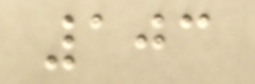103
